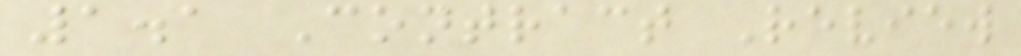1.1 Contract Review
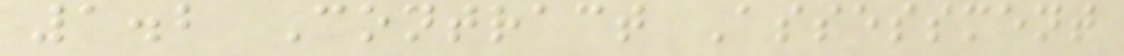1.2 Contract Assessment
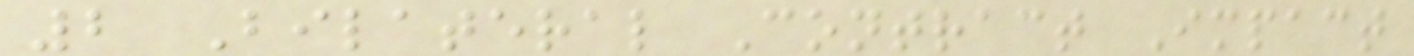2 Bilateral Contract Impact
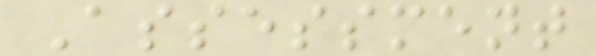Assessment
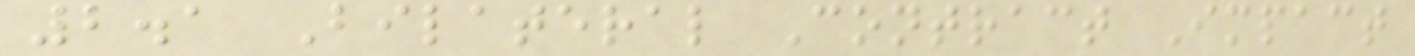2.1 Bilateral Contract Impact
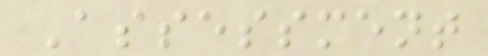Assessment
